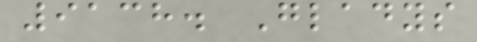9138. Gladys
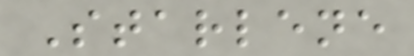Starlene
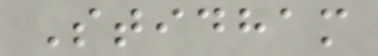Stidham
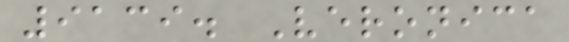9139. Veronica
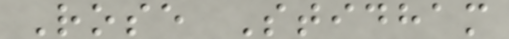Rose Stidham
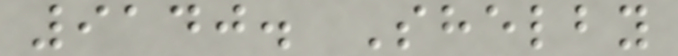9140. Shelby
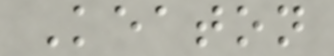Keaton
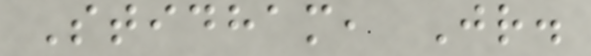Stidham, Jr.
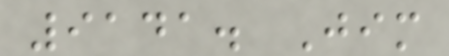9141. Jim
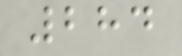284
